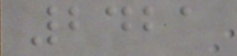2421
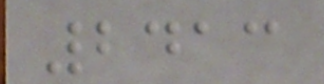2413
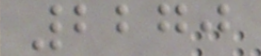2270
